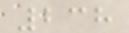238
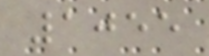1055
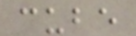cube
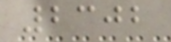2302
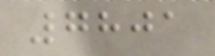7801
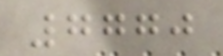7770
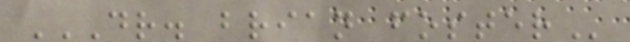DR. BRIAN FOSTER
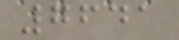7641
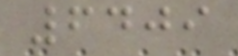6409
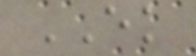EK
